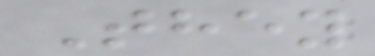They
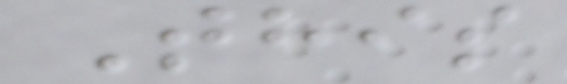This
